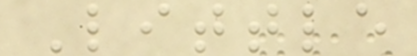Little
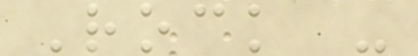Rock -
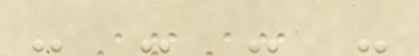- - - -
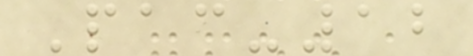Pac-12
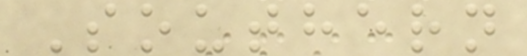Southern
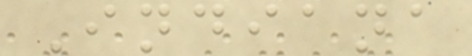Indiana
